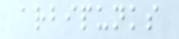arbipunks
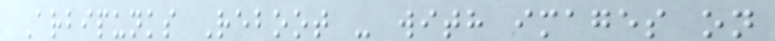Arbipunks Reboot - with images on
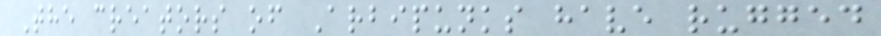The creators of Arbipunks have rugged
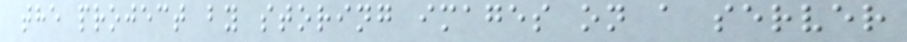the project by storing images on a server
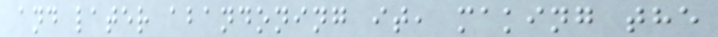and later abandoning it, making the
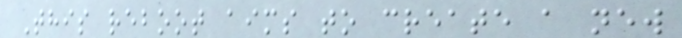This reboot aims to create a new
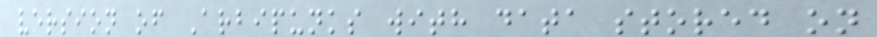version of Arbipunks with data stored on
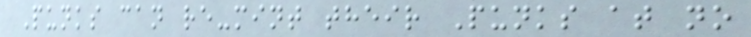Punks can re-mint their Punks at no
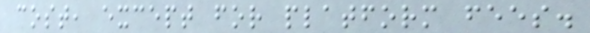cost, except for platform fees.
